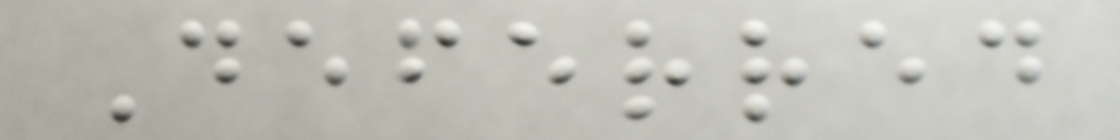Deferred
